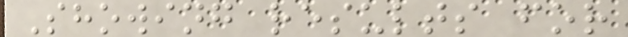Showing results for
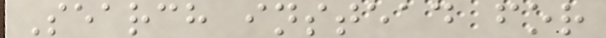Search instead for
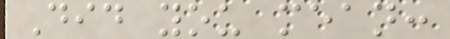Did you mean:
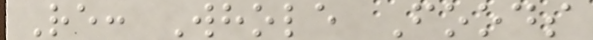Re: Whole Foods
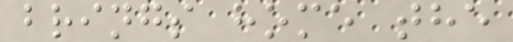brings home the
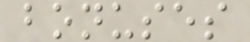bonuses
